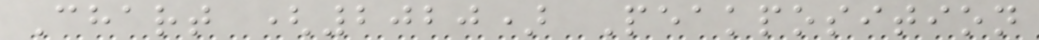Chart (2020) Peakposition
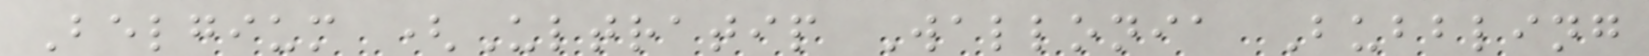Belgium (Ultratip Wallonia Bubbling
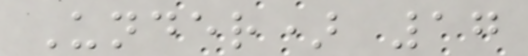Under) 17
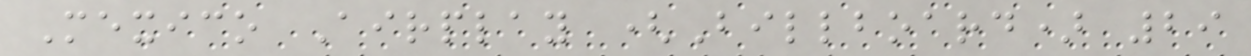Mexico Airplay (Billboard) 29
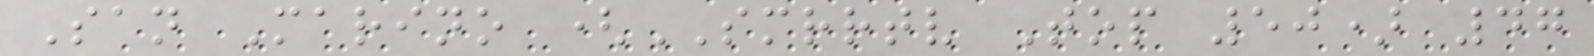San Marino (SMRRTV Top 50) 47
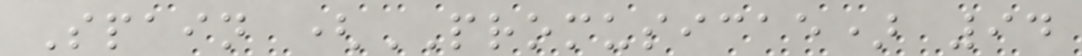Spain (PROMUSICAE) 94
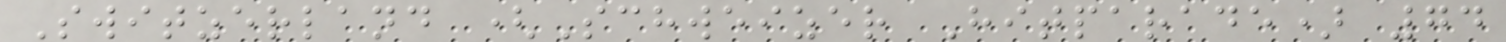Switzerland (Schweizer Hitparade) 74
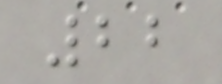22
